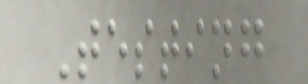Testing
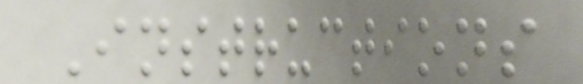Instructions
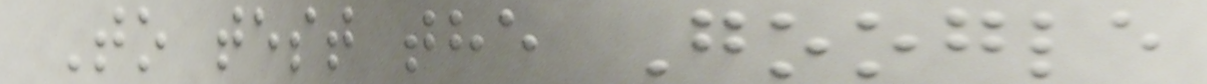To test the Google
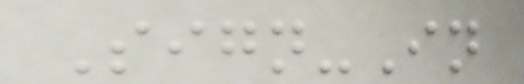Sign-In
